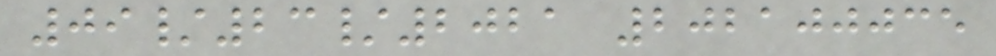09/23/2021 202100035
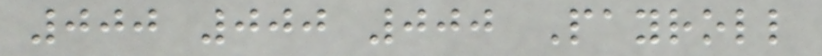000 000 000 Payroll
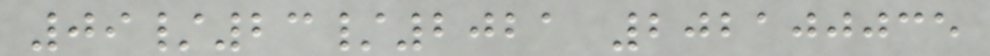09/23/2021 202100035
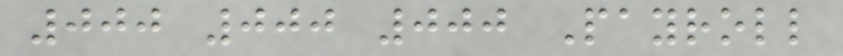000 000 000 Payroll
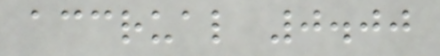accrual 0.00
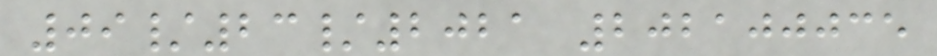09/23/2021 202100035
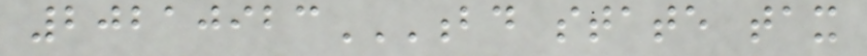20210923BD STATE TAX
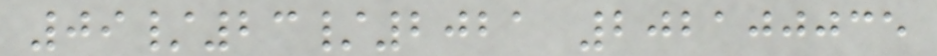09/23/2021 202100035
